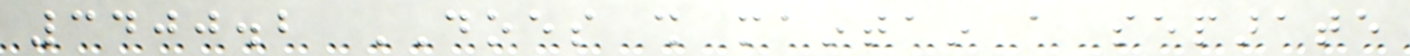3400.2 DOES shall maintain a separate
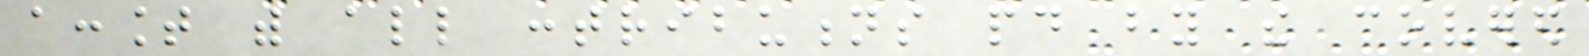account with all contributions paid by the covered
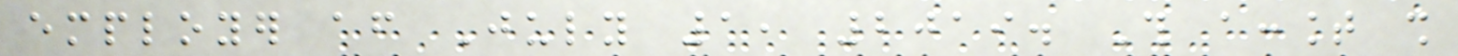employer after July 1, 2019. This account shall
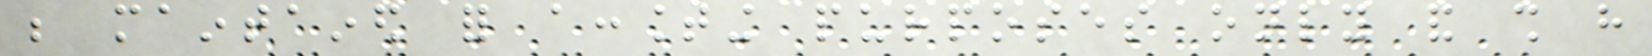be maintained for accounting purposes only and shall have
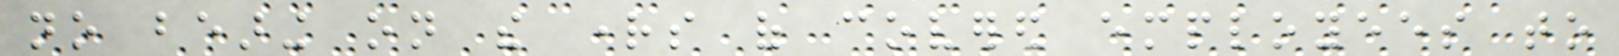no bearing on the rights of covered employees to
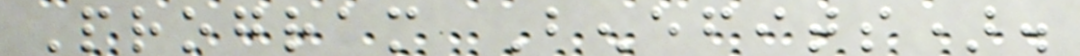Program Benefits).
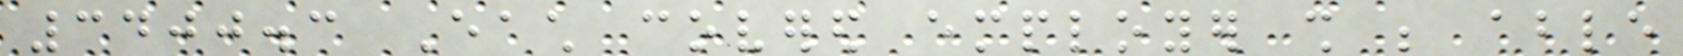3400.3 Each covered employer shall be able
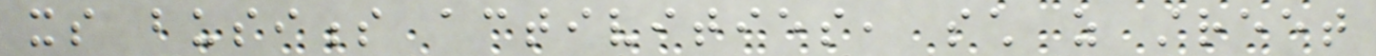its business activities, such as street
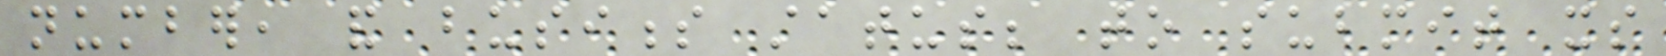number, and business status; to submit its
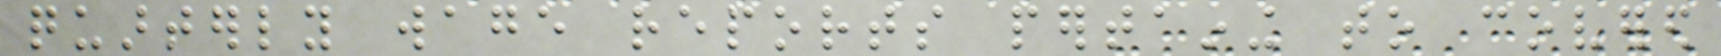quarterly wage reports pertaining to covered
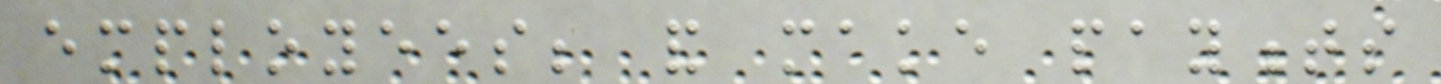employees; and make payments
